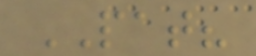PAT?
